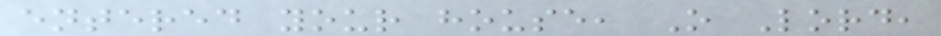entered your house, O Lord,
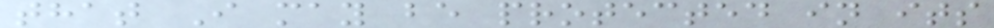that I may be protected in its
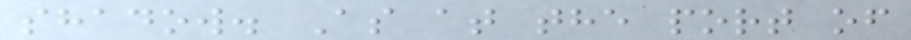shadow. As at the port of
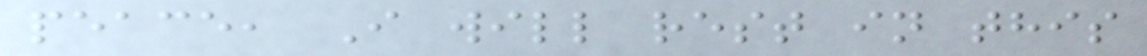peace, I will rest in this
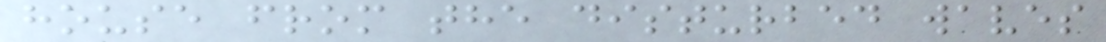house from the disturbed waves
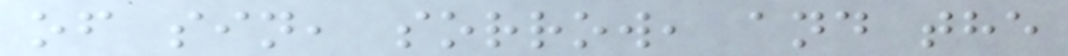of sin, sorrow, and the
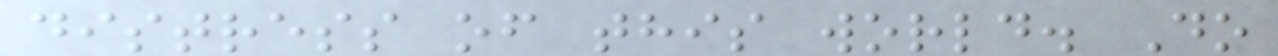distress of this world. Do
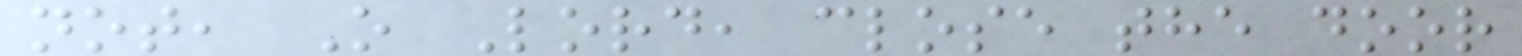not, O Lord, close the door
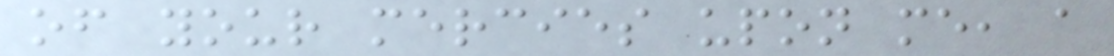of your mercies upon me, a
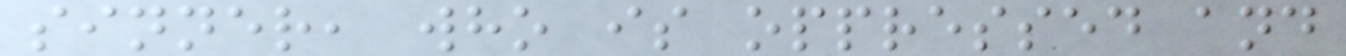sinner, who is oppressed and
